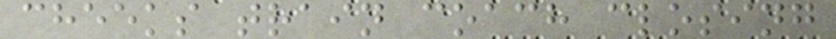cheeks train coach closing
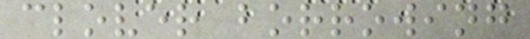clover borrowing
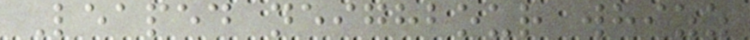Leaped neighbour whizz
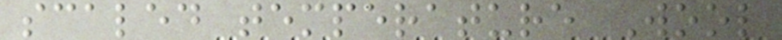scaled temperature Wool
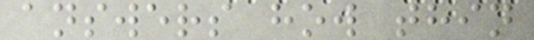answers how thin
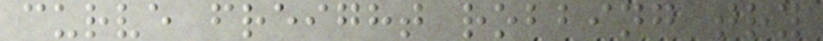curve freight robbing try
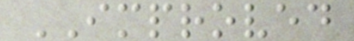IMPROVED
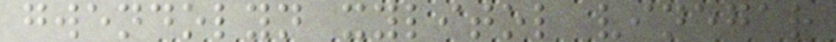gwendolyn xylitol vinegar
